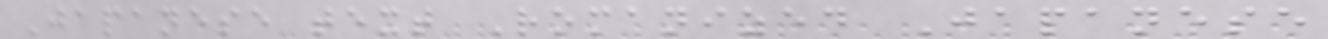Japanese text Romanized Japanese
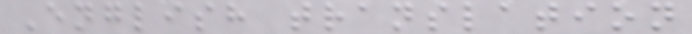English translation
